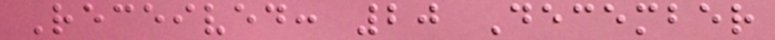Received: 20 December
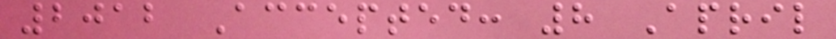2012 Accepted: 8 April
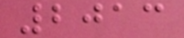2013
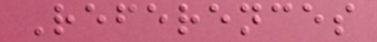References
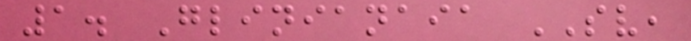1. Glinianaia SV,
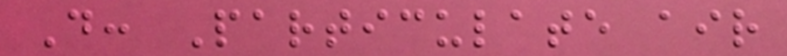D: Particulate air
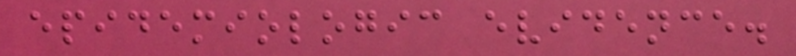epidemiologic evidence.
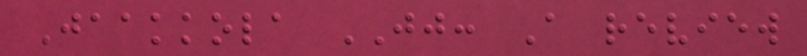Jaakkola JJ: A review
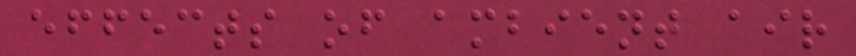effects of ambient air
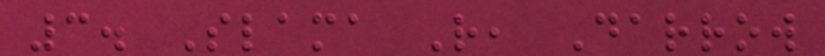3. Slama R, Darrow
